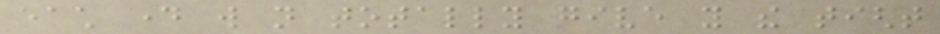each day will not totally give you the tight
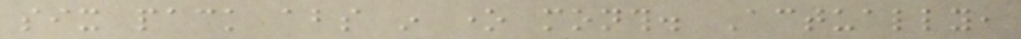six pack abs in one month. Actually,
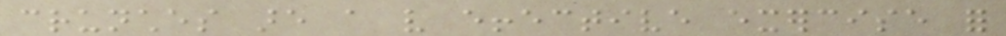crunches are a very effective exercise for
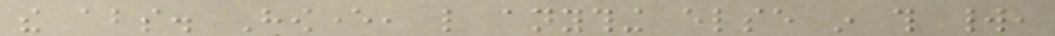the abs. However, like anything else in this world,
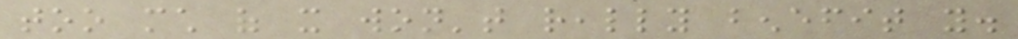too much of it won't really benefit you.
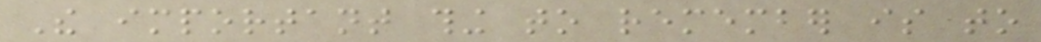The important thing to remember is to
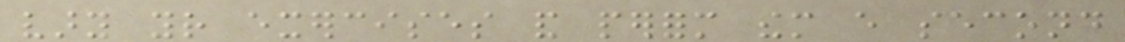vary your exercises and perform them every second
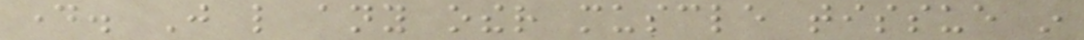day. Just like any other muscle tissue in
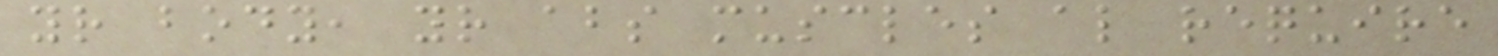your body, your abs muscles also require
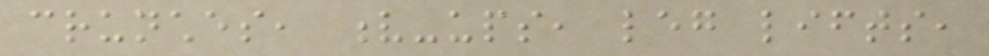crunches, v-ups, leg lifts,
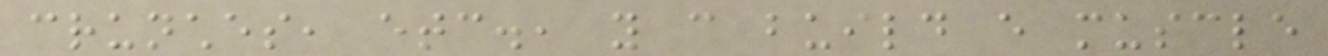crunches, etc., you can build every muscle
